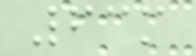63m
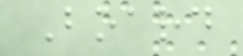Board
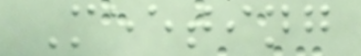Meeting
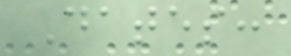Dates:
